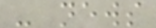- news
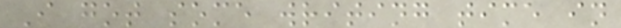I got some writing time in
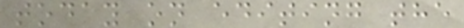today on editing the
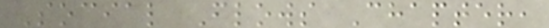Social Flows Chapter,
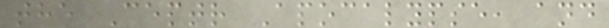the Ceptr Apocalypse, and
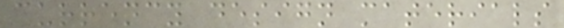currency design materials
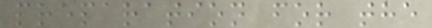preparation for the
